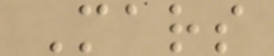Mars
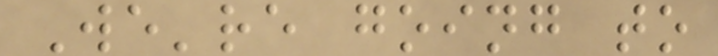We're going to
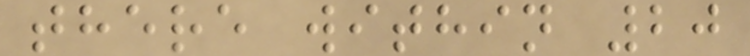there within 20
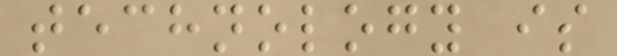technology is
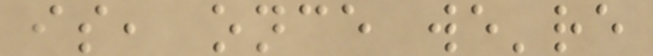is, once we're
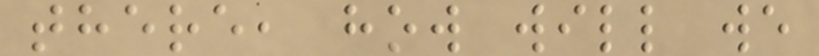there, how will we
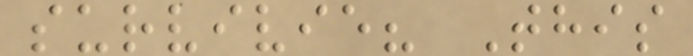survivie? This
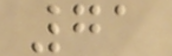71
